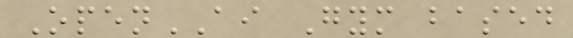OpenAI Gym based
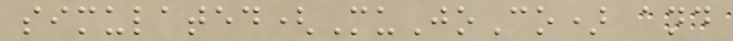simulated(MuJoCo) and
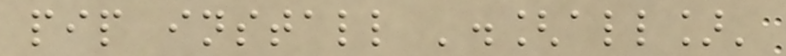pip install '.[all]'
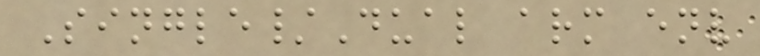Single/Dual arm env
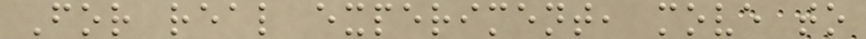For real experiment, move to
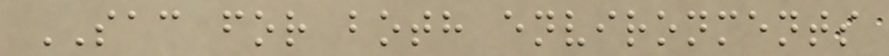SAC for both environments
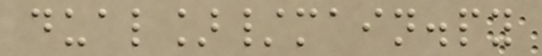dual]/main.py
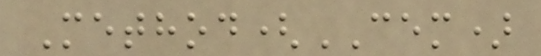Method(CEM)
